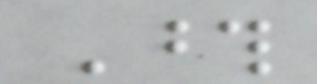Those
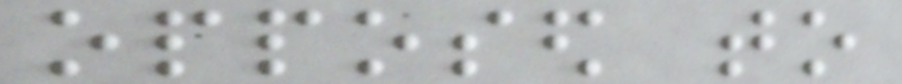opposed to
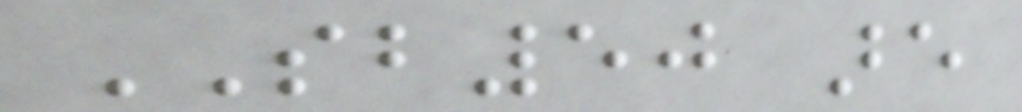SB50 are
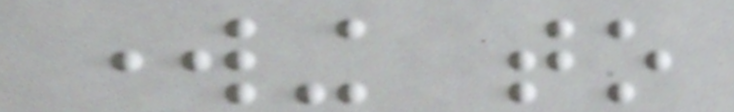working to
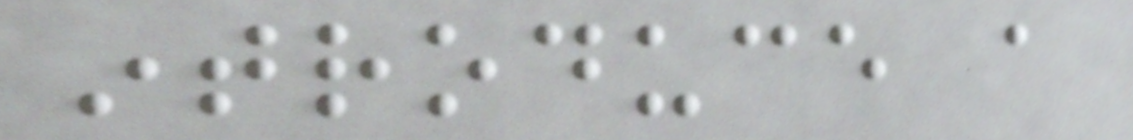introduce a
